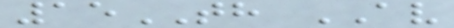15TH AV
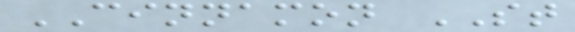CINNAMON ST
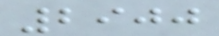2900
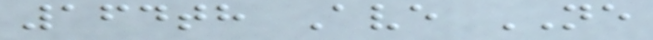164th Ave NE
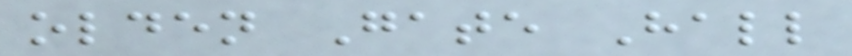olden Gate Hall
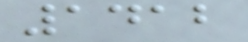1412
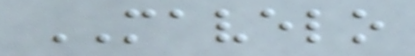MAVELO
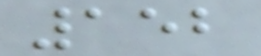152
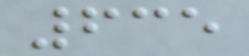635
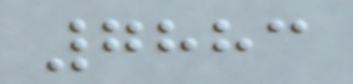7883
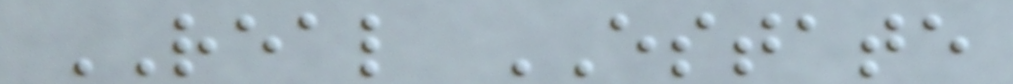REAL ESTATE
